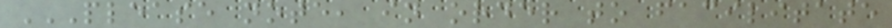PLEASE NOTE, IN ORDER TO FACILITATE
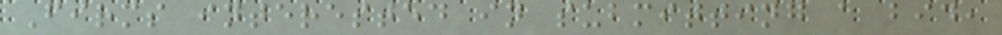Firms interested in submitting a bid,
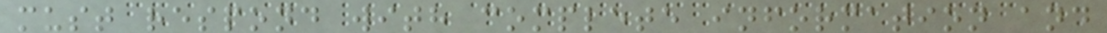must respond with complete information and
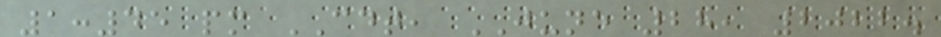1:45 pm CDT, JUNE 28, 2022.
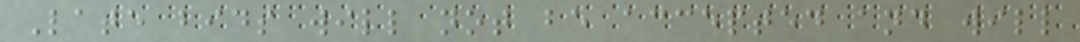Late bids will not be accepted and will
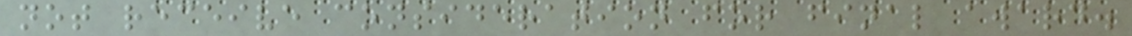not receive consideration for final award.
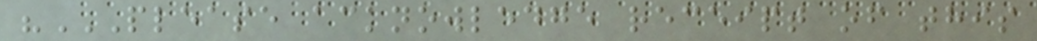"PLEASE ACKNOWLEDGE RECEIPT OF THIS
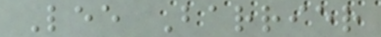Lee Barrier
